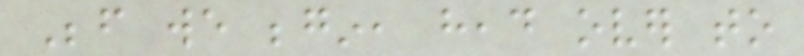Before we begin, head over to
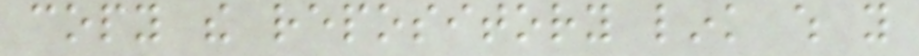copy the repository link which you
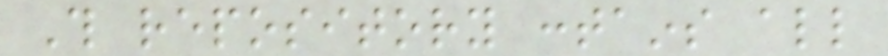This repository contains all
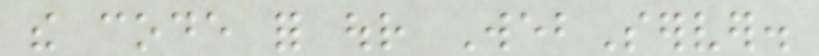the code for our WebServer.
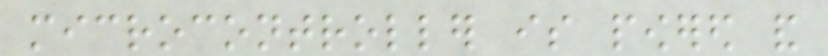microcontroller is powered and
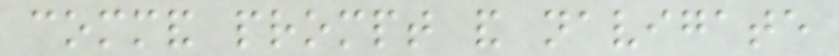command prompt and navigate
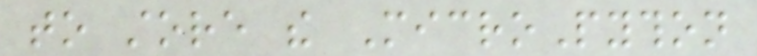to store the MicroPython
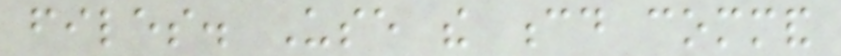files. Use the cd command
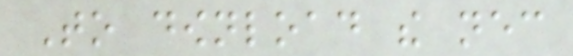To download the necessary
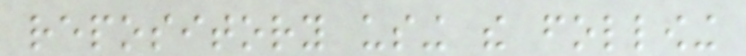repository using the following
